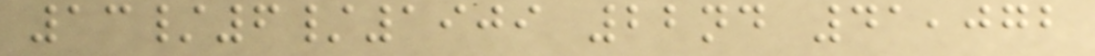13/6/1909 22nd 41,072
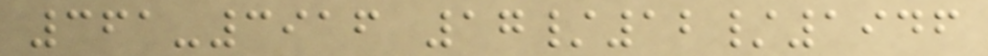361-3916 17/12/1946
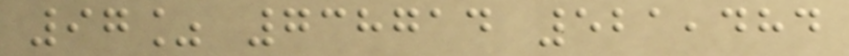97% 738714 521,484
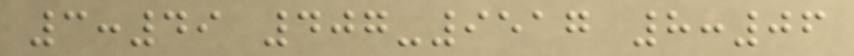3:49 407-9517 8:06
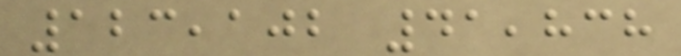123,102 41,838
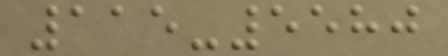115-5580
